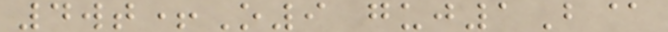4wt+O9 guj1B@
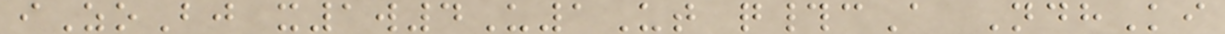iZoBj x1w4U1Ut q#cA NdhKi
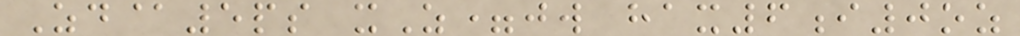Zd@5ps xZ=jw hax6i0oz
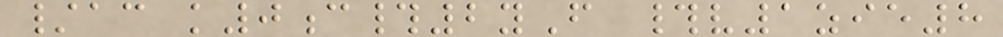/ac k0c#2yF #v1zie8
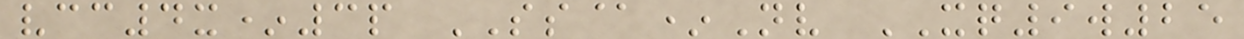vcc4x*3p SS@*Nv XQ9w25
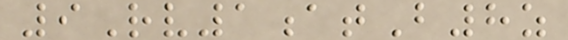9Rv1atB8z
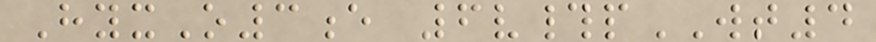HyxO3e 6v#pWT4
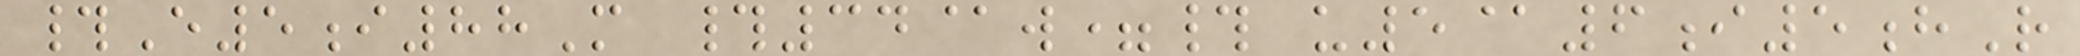#E5i88M #34@w=# u5@6i5hR
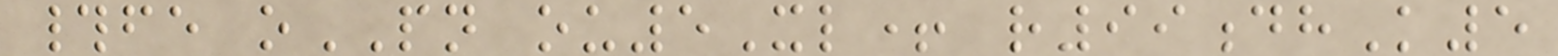#fe oPN ou5Xl+ r99dhK5
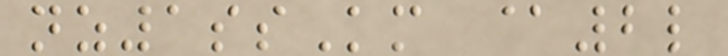nz1ssKm @2l
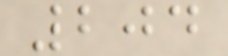204
